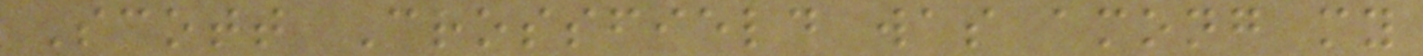Scott Crossfield was among my
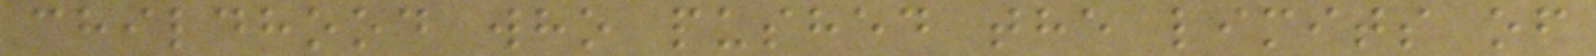childhood who pushed the limits of
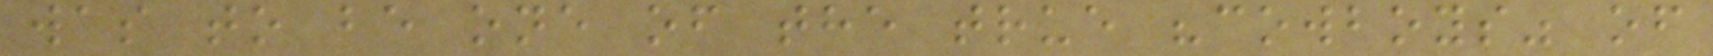was to be one of the true "cowboys" of
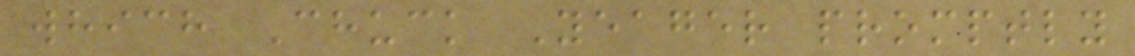which Chuck Yeager promptly
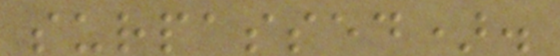surpassed).
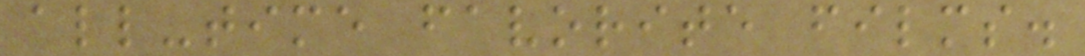all-time favorite films.
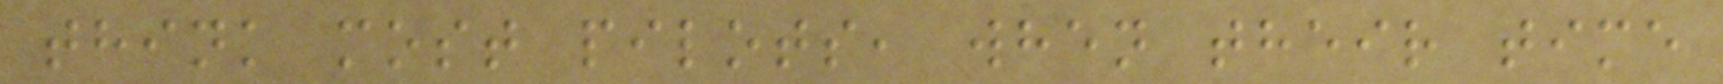think most pilots, when their time
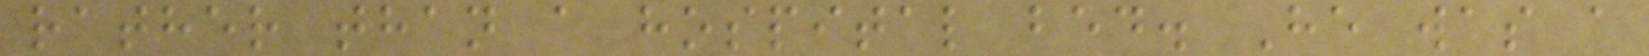rather than a hospital bed. He was a
